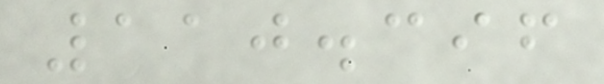110.396
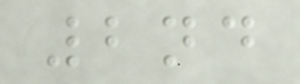2nd
